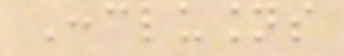Conclusions
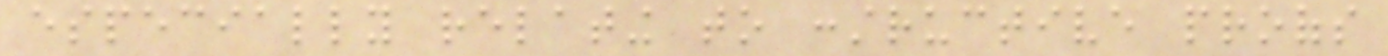especially relating to constructive proofs
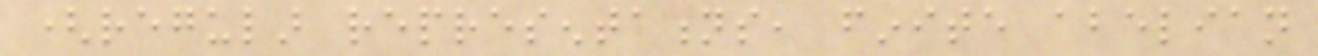(regular representations, finite abelian
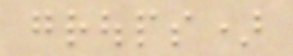groups)
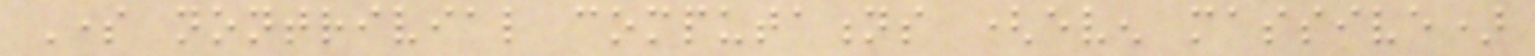Some nontrivial computations (even massive)
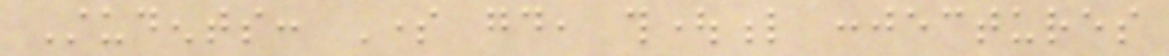Students: Some good, thoughtful conjectures
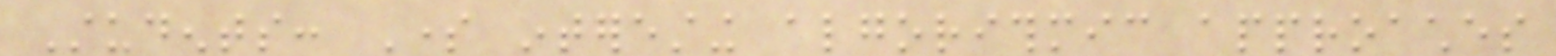Students: Some interesting algorithmic approaches
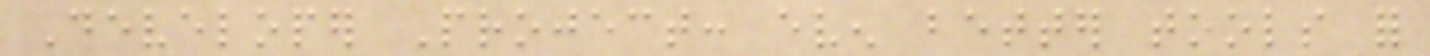Developer Project: even better tools for
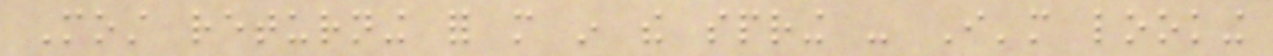Most returning for more in the spring - I'm looking
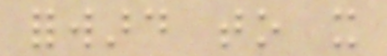forward to it
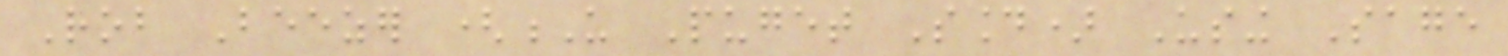Rob Beezer (U Puget Sound) Using Sage
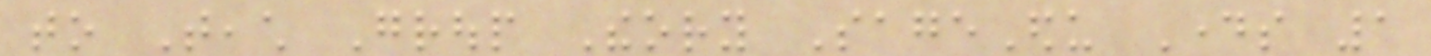to Teach Group Theory SageEdu Days 1
